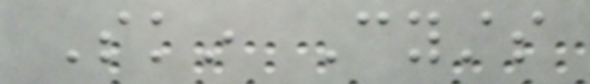Skin Cysts
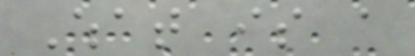What is a
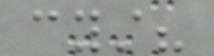cyst?
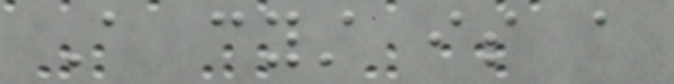A cyst is a
